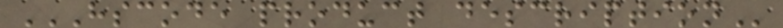HSCODE PRODUCT DESCRIPTION
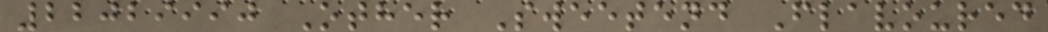22029990 Other Sweetend Flavoured
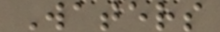Waters
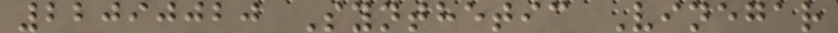22090020 Synthetic Vinegar
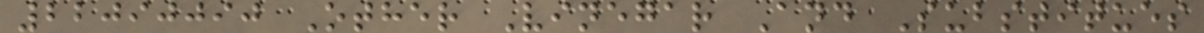22090090 Other Vinegar And Substitues
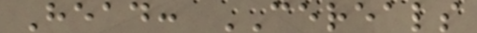Head: CEREALS
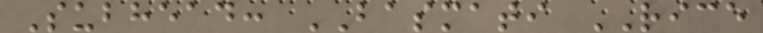Subhead: BASMATI RICE
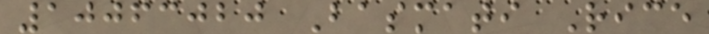10063020 Basmati Rice
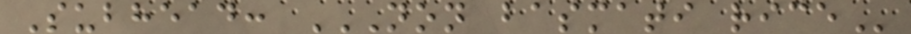Subhead: NON BASMATI RICE
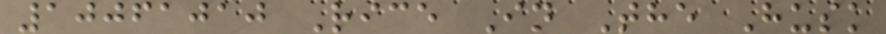10061010 Rice In The Husk
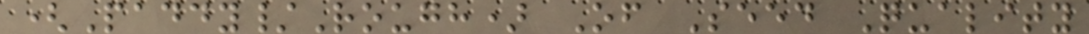(Paddy/Rough) Of Seed Quality
